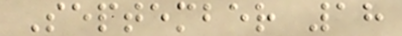September 18
